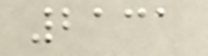2131
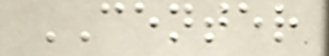CENTER
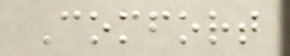Comfort
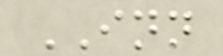INN
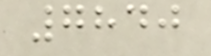7840
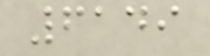6149
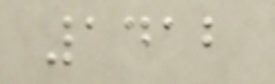1412
